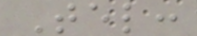Tel:
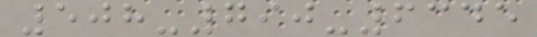508-790-6345
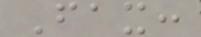Fax:
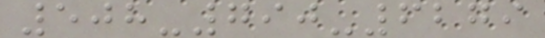508-790-6279
